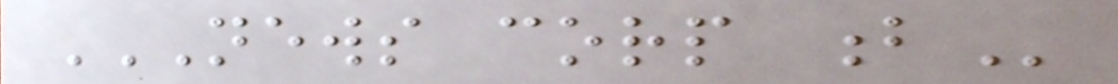NEWS CORP B
